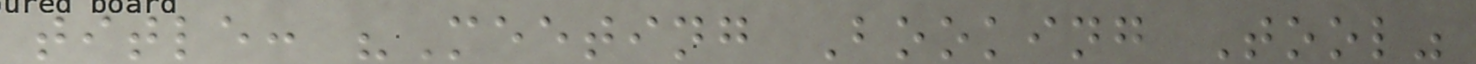title: "Meeting Booking Tool"
